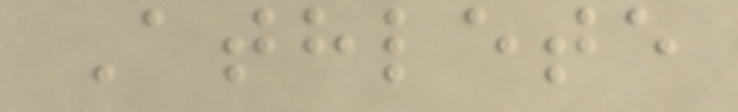Athlete
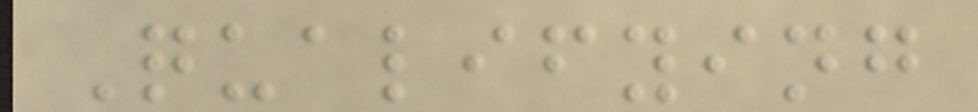Qualifying
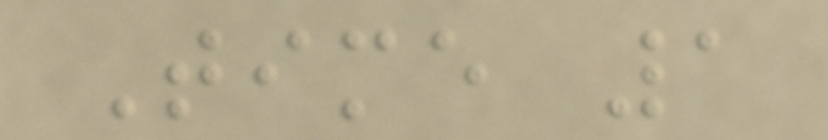Time 1
